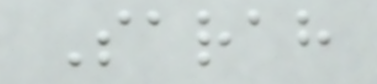Sarah
